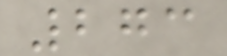273
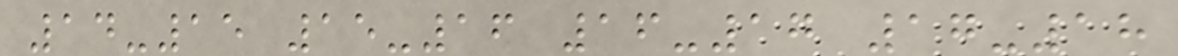14-15 15-16 16-17 17-18
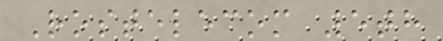Rostelecom 5th
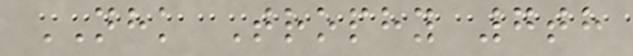NHK Trophy 7th
